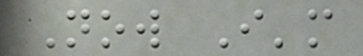Now I'm
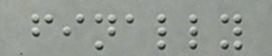finally
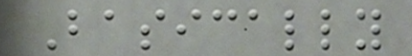Basically
